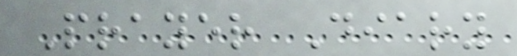Prayer Diary
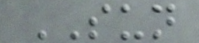SUN
